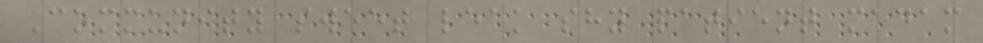Community sweet leak shy patient madam
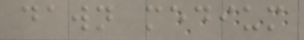dawn medium
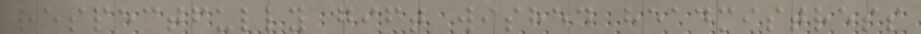respectfully gift wished headmistress
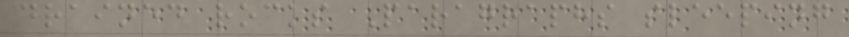drained rocks Paragraphs sleeping
